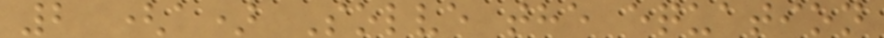2 (a) Solve the equation
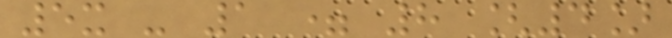5x - 1 = 8 [4]
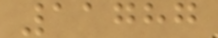11787
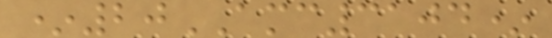*20AMC3104*
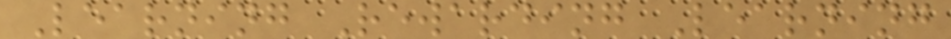Learning Rewarding Learning
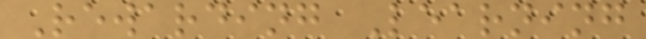Rewarding Learning
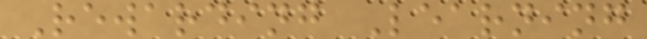Rewarding Learning
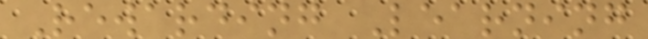Rewarding Learning
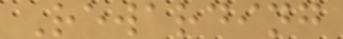Rewarding
